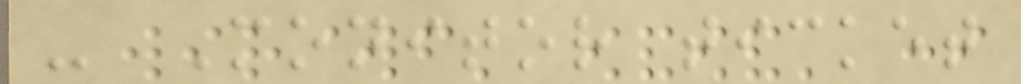- Monitor ticket
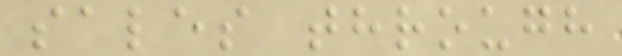sales through
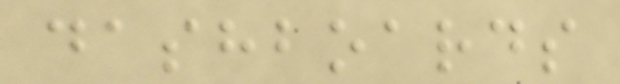dashboards
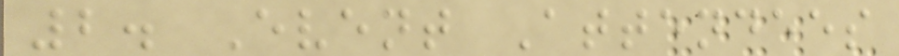2. Event Attendees
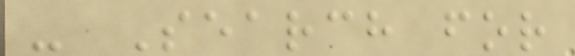- Search for
